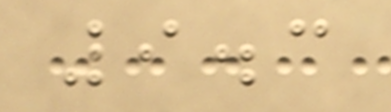9.3
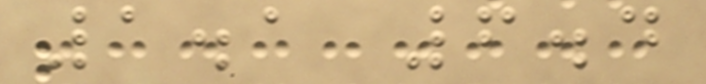1.1 6.4
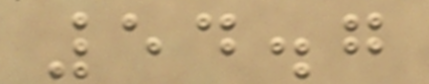54.7
